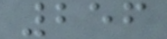256
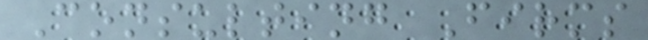Consulting Firms
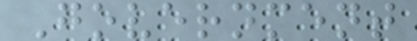Government
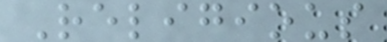Religious
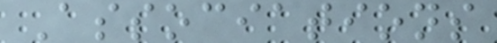Associations
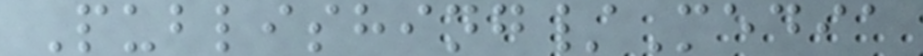Publishing/Media
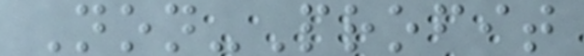Non-Profit
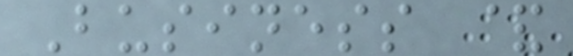Business &
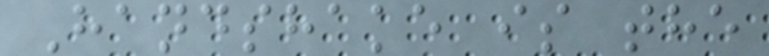Handshake is the
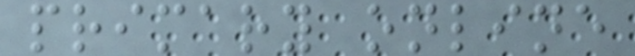primary online
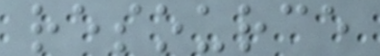resource
